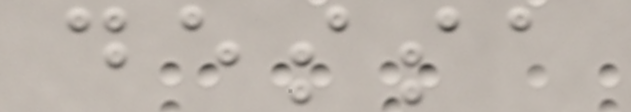dessa
